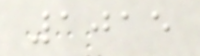1015
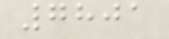7801
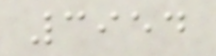3954
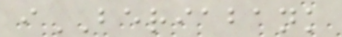iBERIABANK
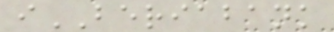iBERIABANK
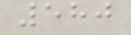580
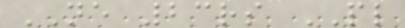NE 23rs PL
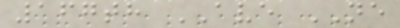167th AVE NE
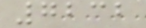7232
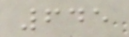645
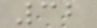32
